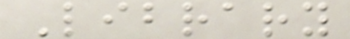Library
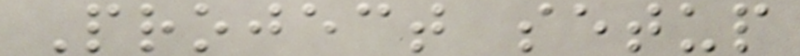Project setup
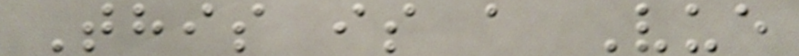This is a Vue
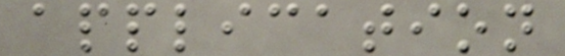application
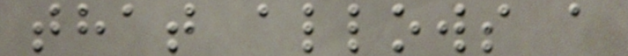that allows a
